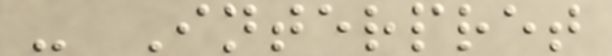- Interpret
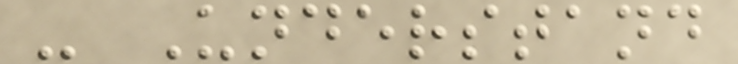- Understand
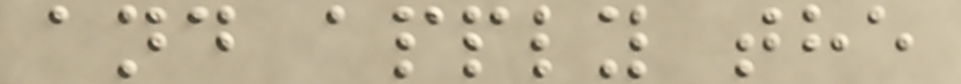and apply the
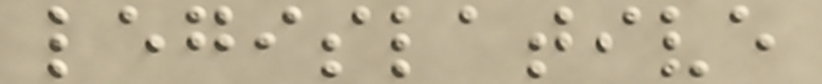legislative
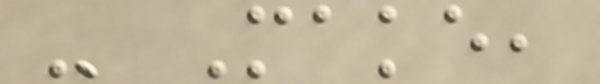- Make,
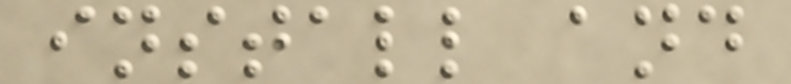install and
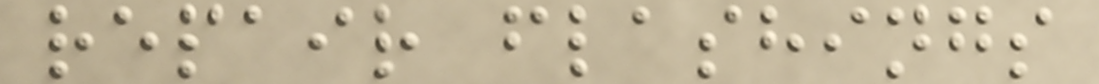repair flashings
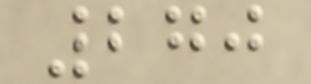270
